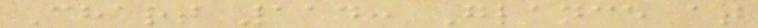Chart 114: Glance at
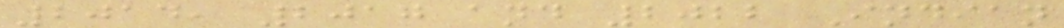2014, 2017 and 2022 Indian
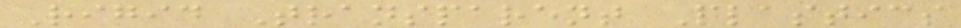Rigid Transparent Plastics
